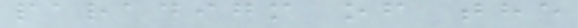paradigm of the
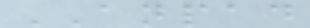ANPAD
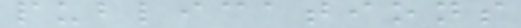publications
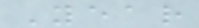Year
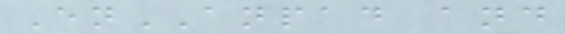EnANPAD and
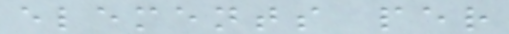elements per
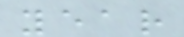year
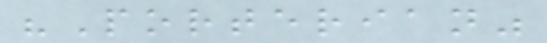"Porterian"
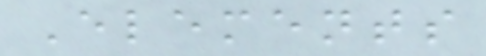Elements
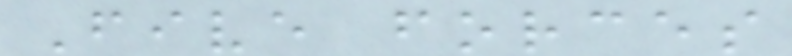Five forces
